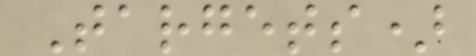Targets)
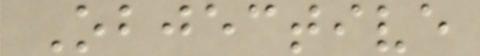Objective
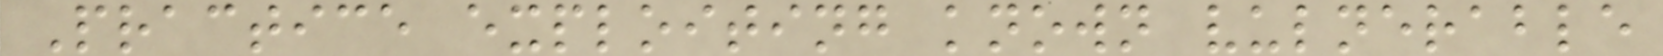Practice exploiting known vulnerable
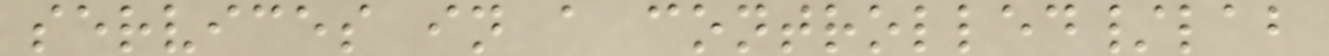services in a controlled/lab
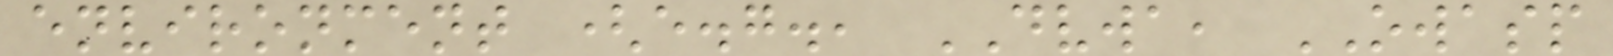environment (e.g., DVWA, OWASP
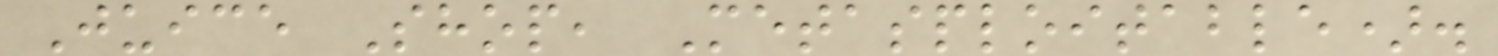Juice Shop, Metasploitable).
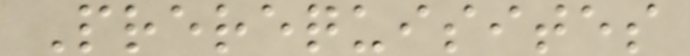Prerequisites
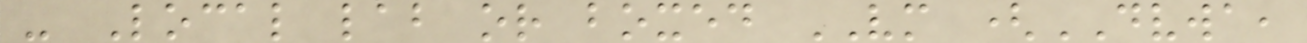- Local lab or boxed VM (DVWA,
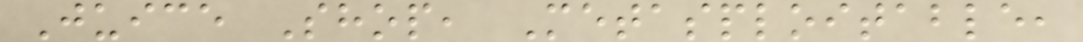Juice Shop, Metasploitable,
